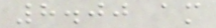8.00 am
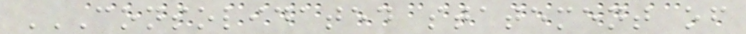CONSOLIDATED STATEMENT OF
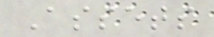Assets
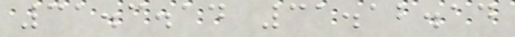31.3.14 31.12.14
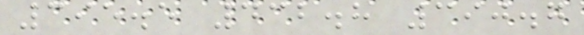395.5 432.8 390.7
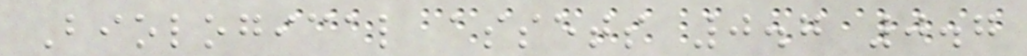Biological assets 0.7 0.7
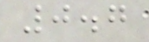0.7
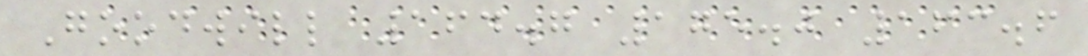Goodwill 164.7 175.0 163.6
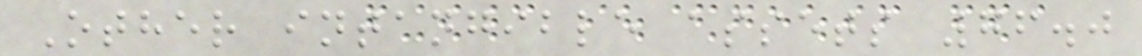Other intangible assets 76.0
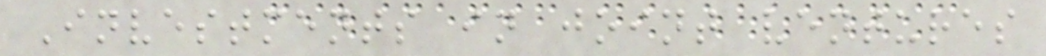Investments in joint ventures
